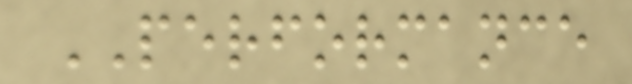PERFORMANCE
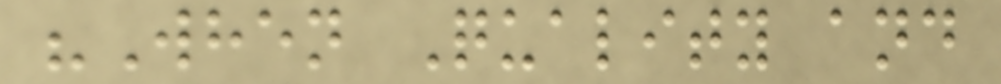"When Quality and
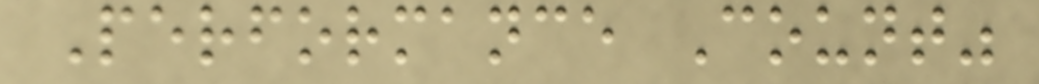Performance Count"
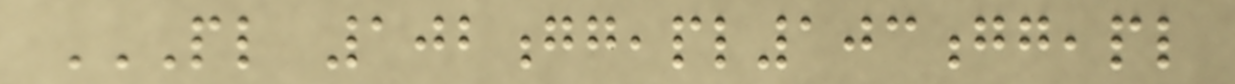PL 102GG,PL103GG,PL
